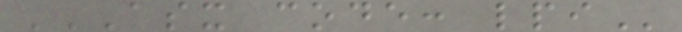ASX CODE: LPI
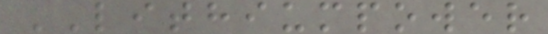LITHIUMPOWER
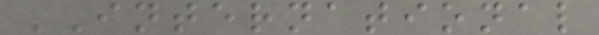INTERNATIONAL
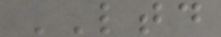LTD
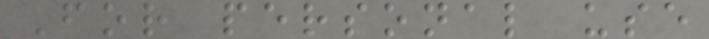For personal use
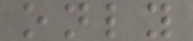only
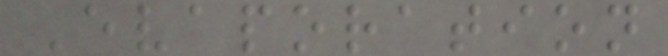Evaporation
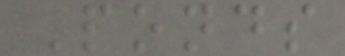Ponds
